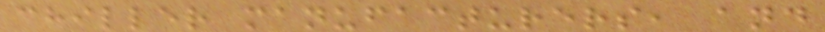chiller manufacturers, and
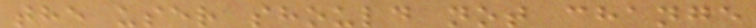the user should not change
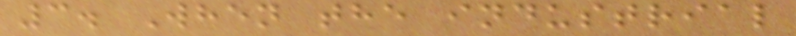3. When the industrial
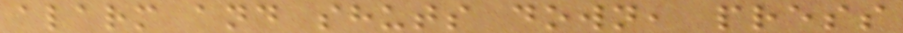alarm and shuts down, press
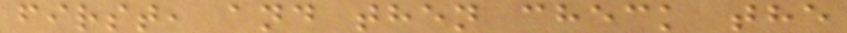first, and then check the
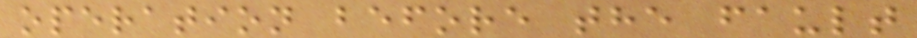operation before the fault
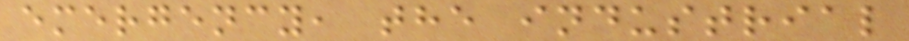emergency, the industrial
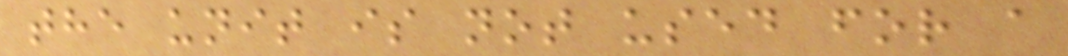the unit is not used for a
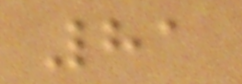81
